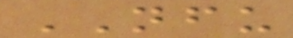NFU
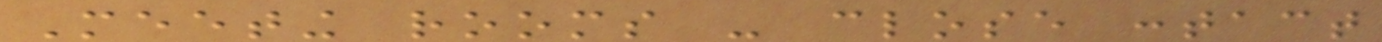Meeting rooms - close contact
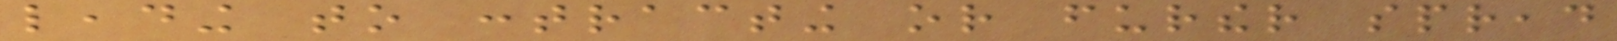leading to contracting or further spread
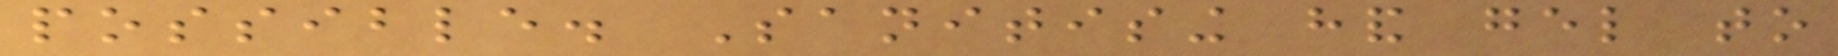possible. Sanitising hand gel to
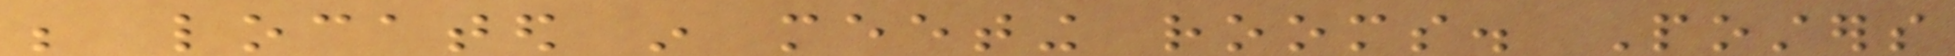be located in meeting rooms. Posters
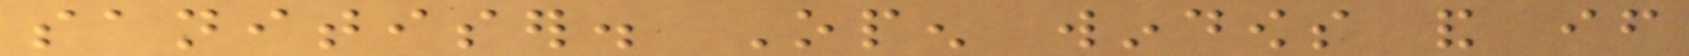sanitiser. Open windows and if
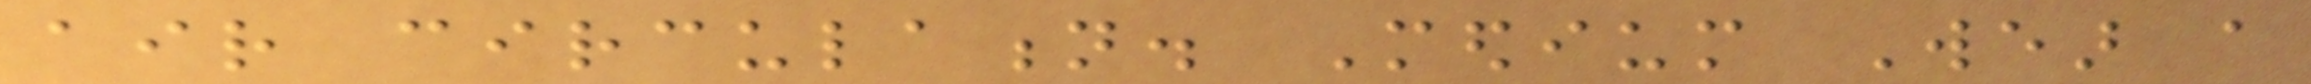air circulation. Medium Wear a
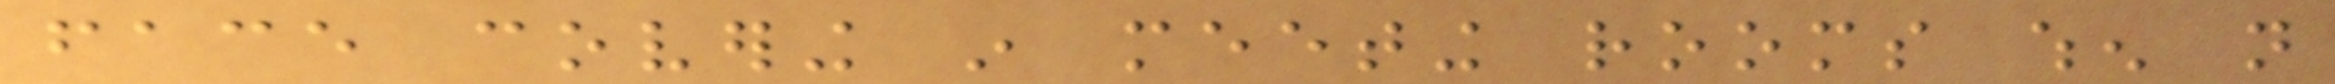face covering in meeting rooms when not
